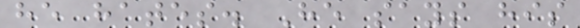he hates. He says his
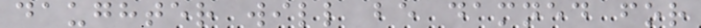daughter will be damned for
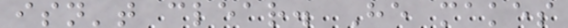isn't clear. He makes
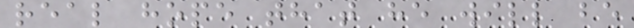real hope that he will be
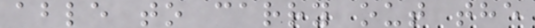able to carry out the
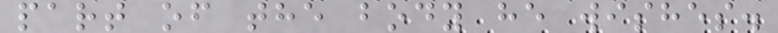part of the body he wishes.
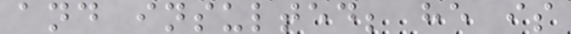and insulted; he is
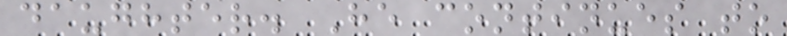daughter. He continues to
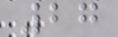27
